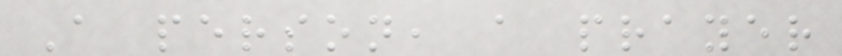A person, a prayer
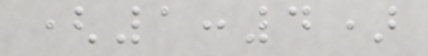(1:4)
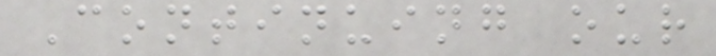Continuing our
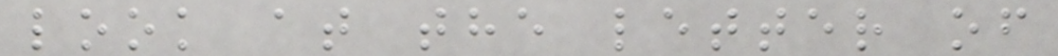look at the letter of
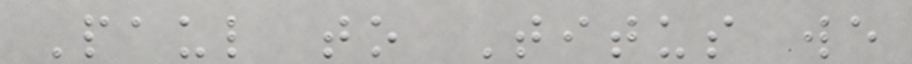Paul to Titus we
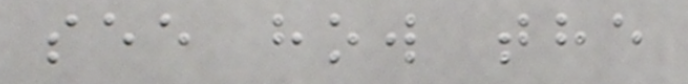see how the
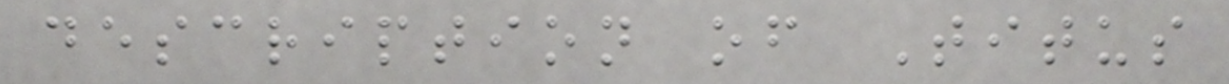description of Titus
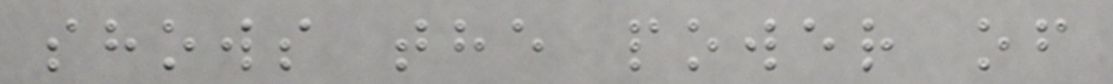shows the power of
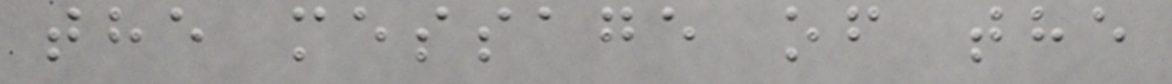the message of the
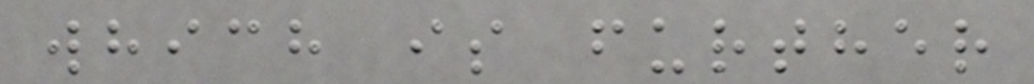which is further
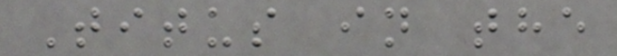Titus in the
